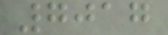7017
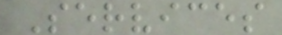Services
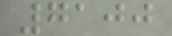7100
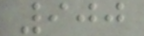900
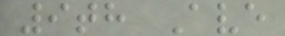9th Ave
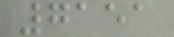7151
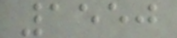1550
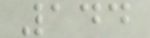144
